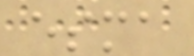esma
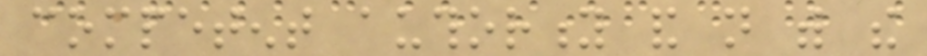competent authority and not with the
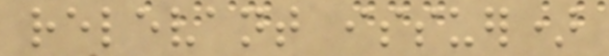relevant issuer)
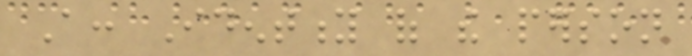A: Identity of the person
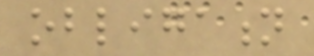obligation
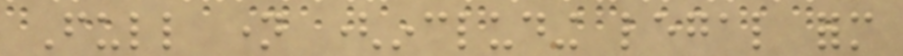Full name (including legal form
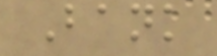Bank
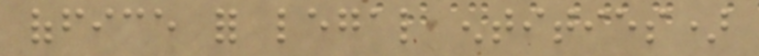office for legal entities)
